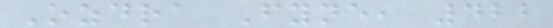Ozdra Fyne, 422
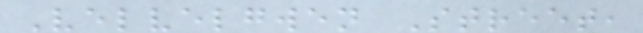Velvelgwen Street,
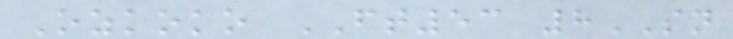Ozkoko FT53 8SN
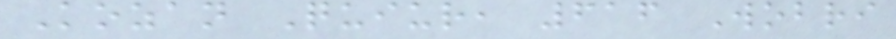Kozan Quiur, 616 Wobri
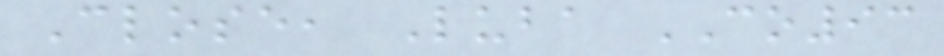Close, Luba CO93
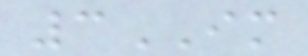3IM
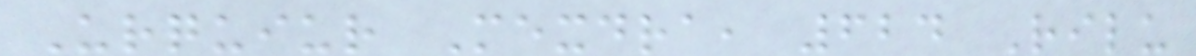Urquiur Mexdra, 624 Rilu
